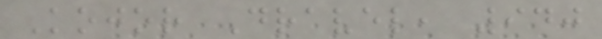Kojor Dravel, 940
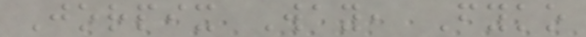Jorpix Way, Fyko
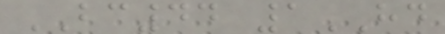BC44 1HD
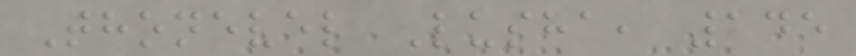Thonevel Lusha, 145
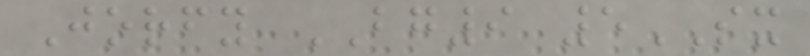Jorfy BG9 5SX
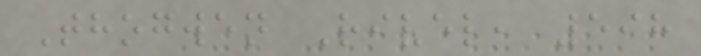Thogwen Rivel, 598
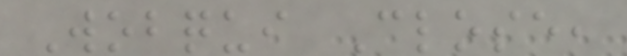Wobqui Close,
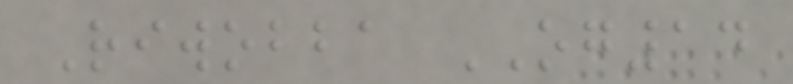Riwobba OG14
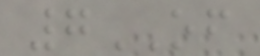7OF
